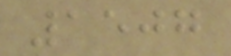1507
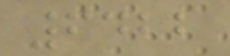6422
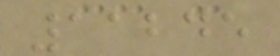11245
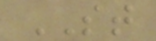ST
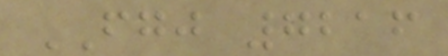FGJ 7216
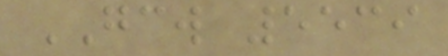GCW 5539
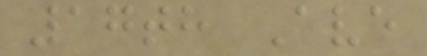17th Ave
